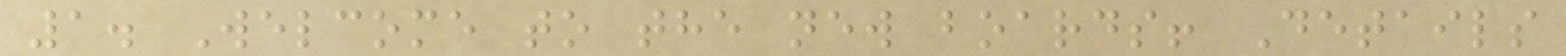1. Welcome to the new boards! Details
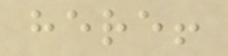here!
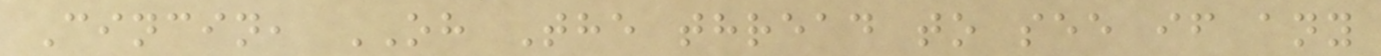Cincin, OH The thread to see if any
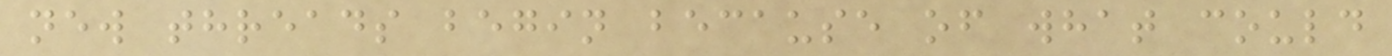new threads begin because of what could
